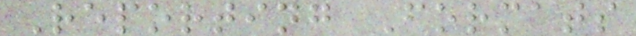Reporting Formats
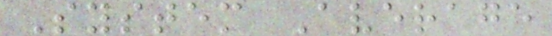System Average
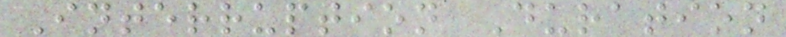Interruption Duration
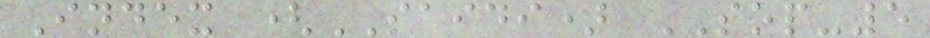Index (SAIDI) SOP-5
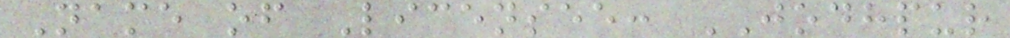Name of Licensee: JODHPUR
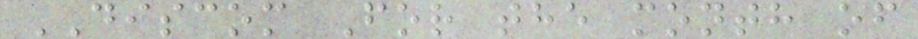DISCOM For the month of
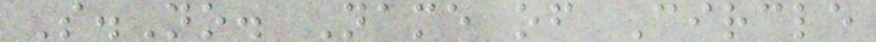S.No. Name of Circle
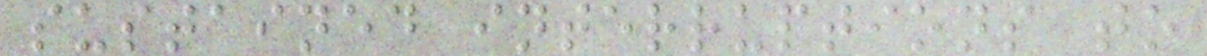sustained interruptions to
